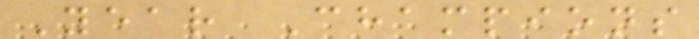Year Champions
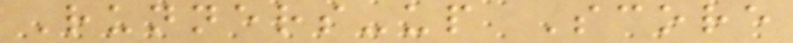Runners-up Score
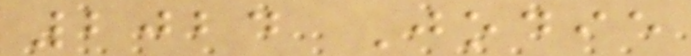2024 Jodie
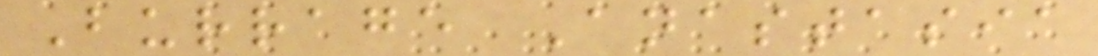Burrage Anastasia
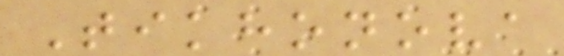Tikhonova
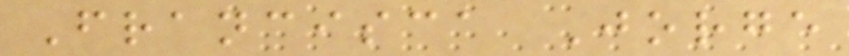Francisca Jorge
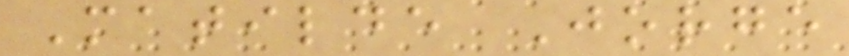Matilde Jorge
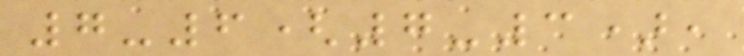7-6(7-3),
